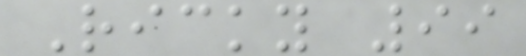Ricky 99
